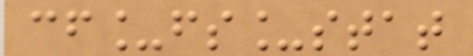cf_fs_stat
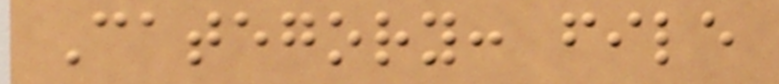Category: file
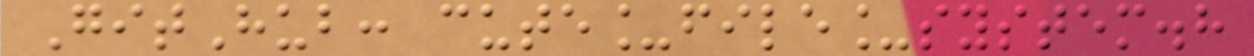GitHub: cute_file_system.h
